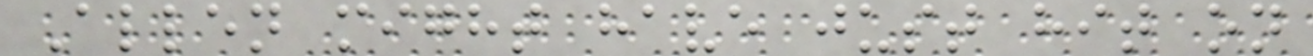Allen might have just hit on
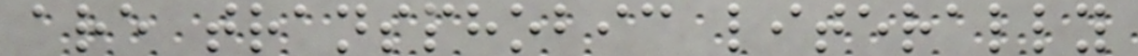are transphobic literally
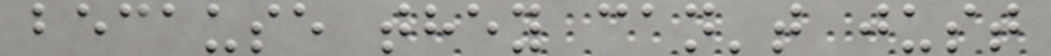because they can't just
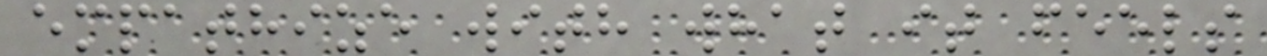empathize with what it feels
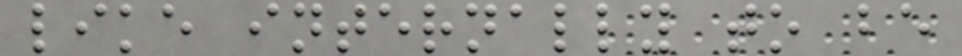like internally to be
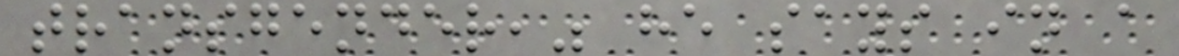transgender," he says in a
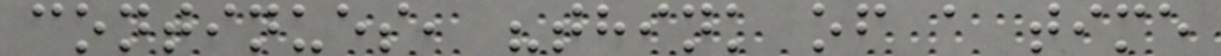continues, "think of a time
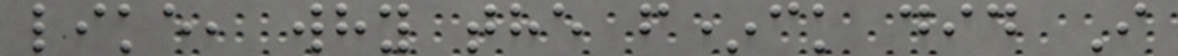like, why the f*ck did I
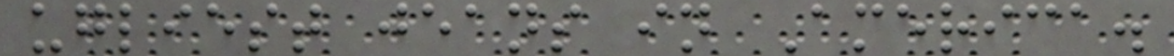ugliest jeans in America.
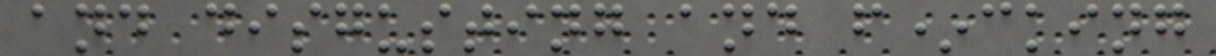and disgusting and f*cking
